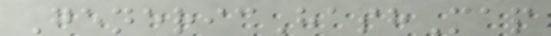GenericHashMap
